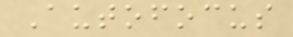Autofocus
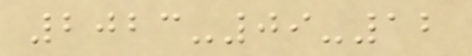2023-09-12
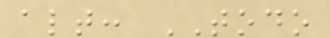alt: TODO
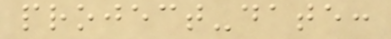project-date:
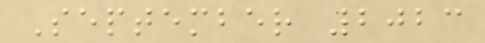September 2023
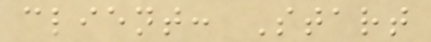client: Start
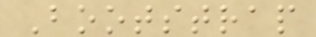Bootstrap
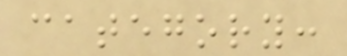category:
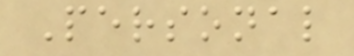Personal
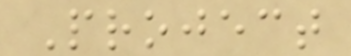Project
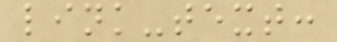link-text:
